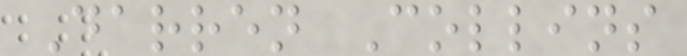Darren Collins
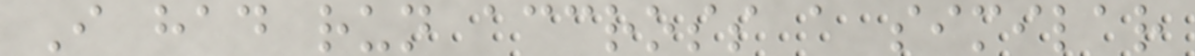I had run accross a similar
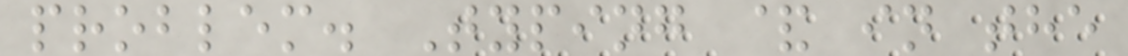problem. Typing & in the
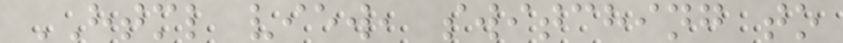HTML view, switching to
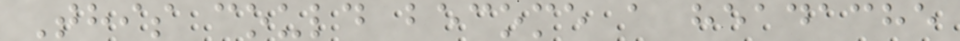This could become a headache
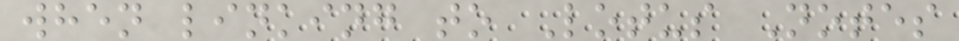when linking to Lotus Notes
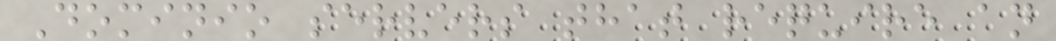Dominio servers that require an
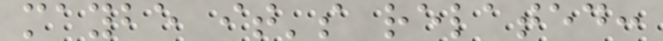maybe it's related:
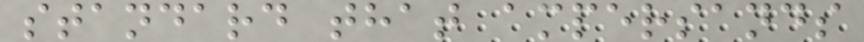standard that ampersands
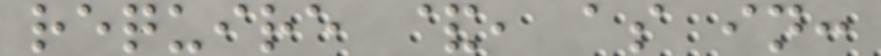require &, as in:
